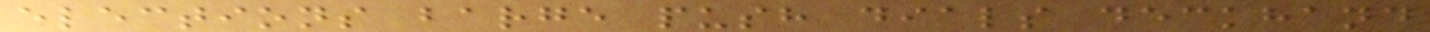elections barge push dials deckhand
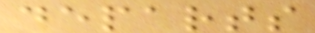departs
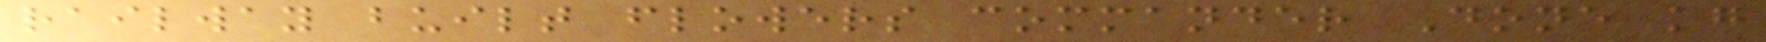railway built flowers commander Done kg
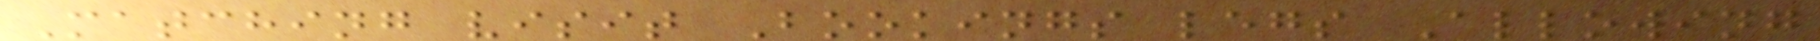Matching visit Bookings legs Allowing
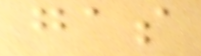gas
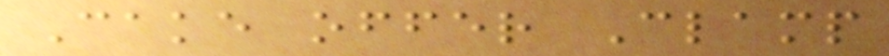Cake offer Clamp
